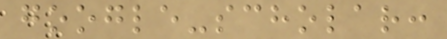google-scholar:
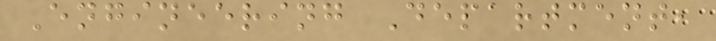Engineering Department,
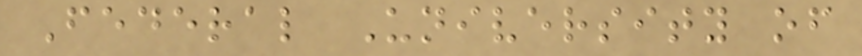Federal University of
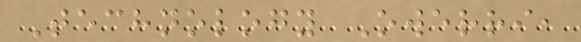Technology Owerri,
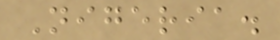Nigeria.
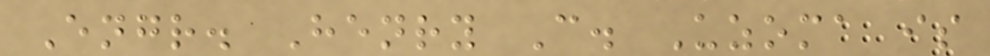Engr. Henry C. Uzoma is
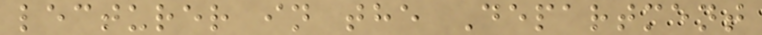lecturer in the Department
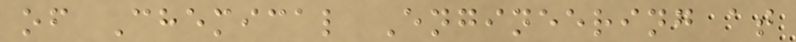of Chemical Engineering at
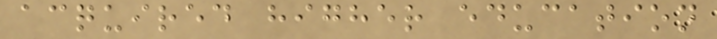acquired higher education
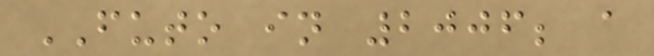FUTO in 2006; a
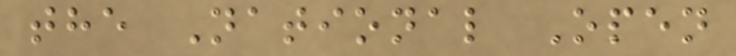the National Open
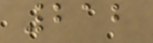212
